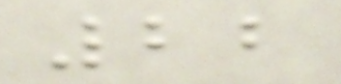22
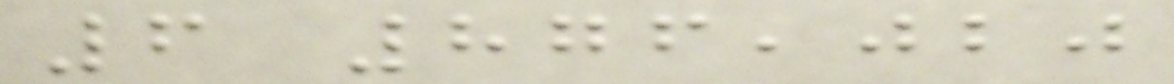6 876,020
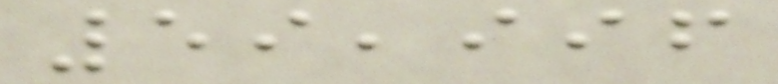59,996
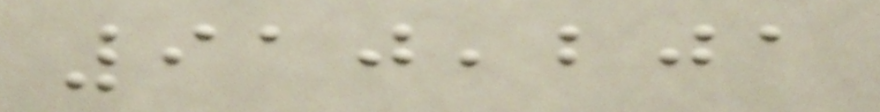910,201
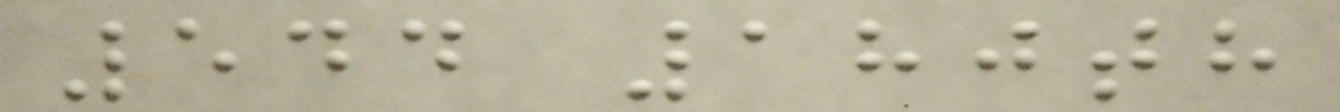544 180th
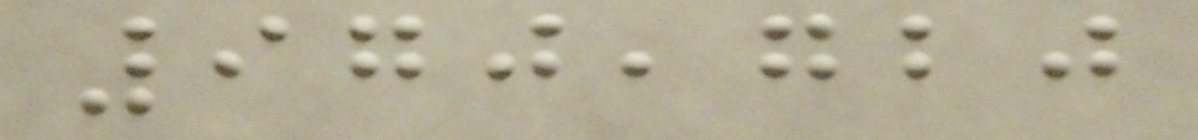970,720
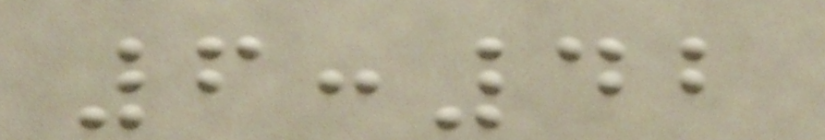6:42
